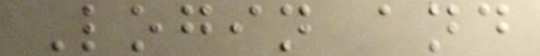Login and
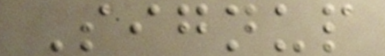Signup
